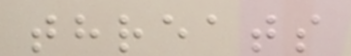threats
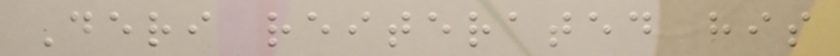Deri reiterated his
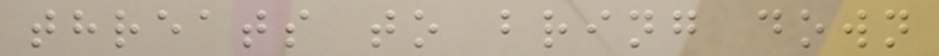threats to bring down
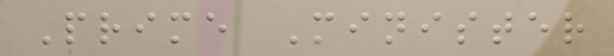Prime Minister
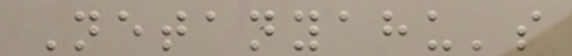Netanyahu's
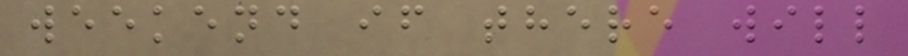weekend if there will
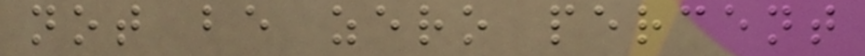not be zero percent
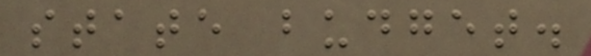state budget.
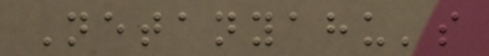Netanyahu's
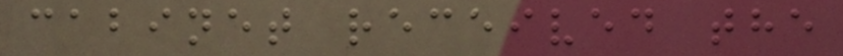cabinet received the
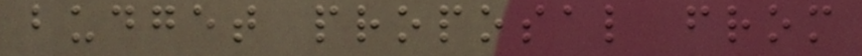budget proposal from
